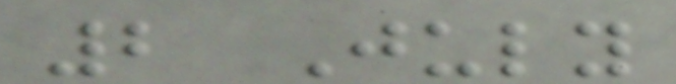2 July
